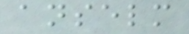anselm
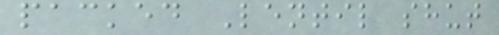packed Lentil shut
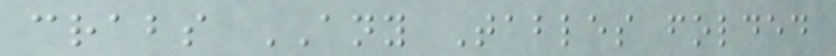crabs ANY Tables folded
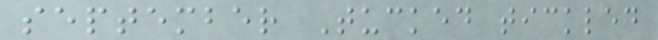september Tucked tickled
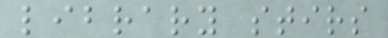library stirs
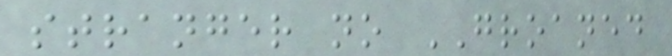stranger no GROANED
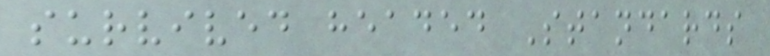survived headed Standards
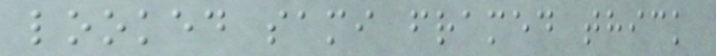looked sami framed thick
